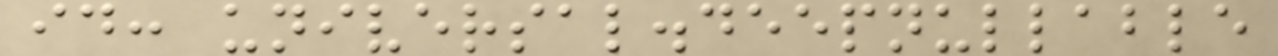id: universal.deepnullable
